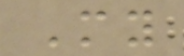My
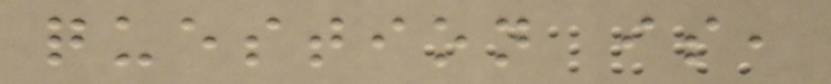question is,
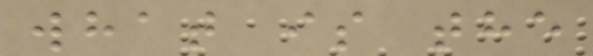what is the
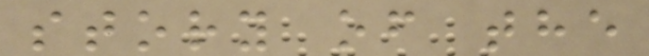story of the
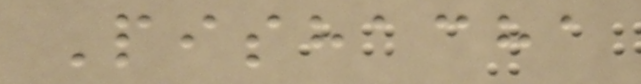Pishacha
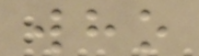who
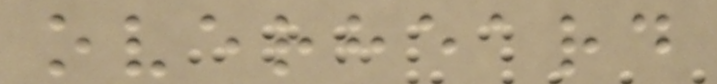overheard
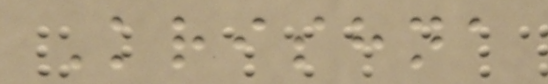Krishna
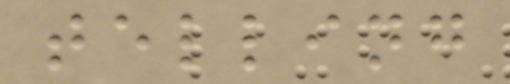telling
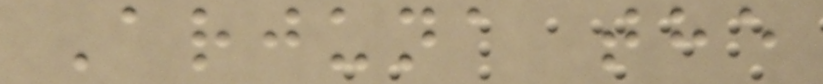Arjuna the
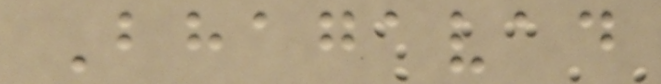Bhagavad
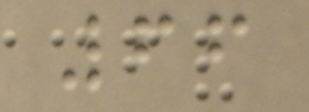66
